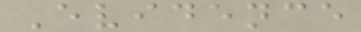Evidence
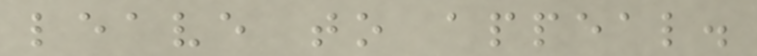leave to appeal.
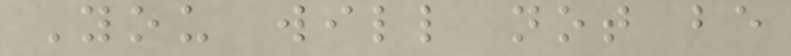You will not be
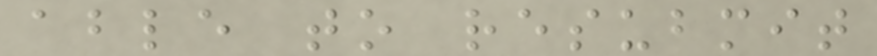able to resubmit
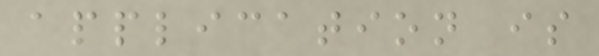application is
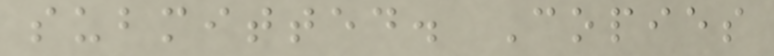submitted. Copies
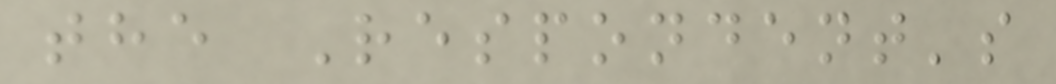the Respondent's
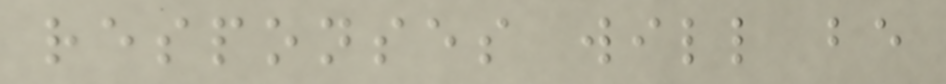responses will be
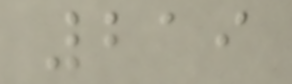219
